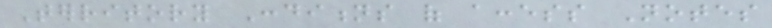Territory Conditions of access Notes
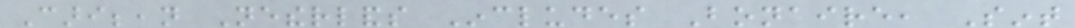Caribbean Netherlands Includes Bonaire, Sint
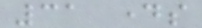31 days
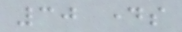30 days
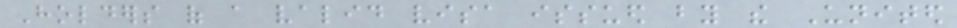Holders of a valid visa issued by the United
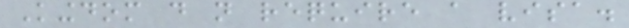Kingdom do not require a visa.
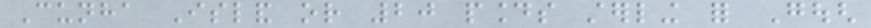Cunha Island or 20 pounds sterling for Gough
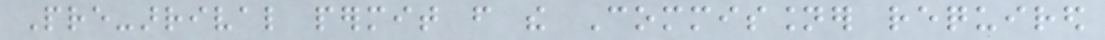Pre-arrival permit from the Commissioner required
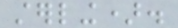sterling).
